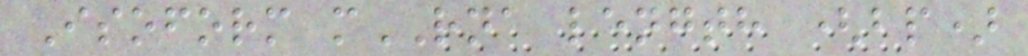Isoform mRNA length (bp)
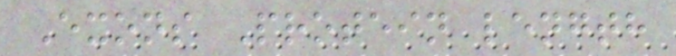Exons Protein length
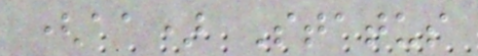(aa) Status
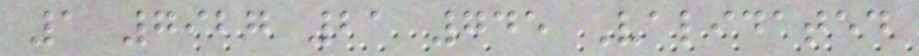1 7927 21 745 Validated
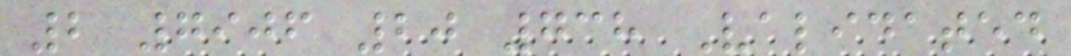2 7906 20 738 Validated
